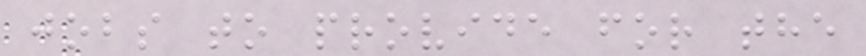jobs to provide for the
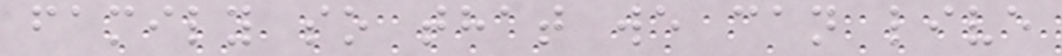family so that we can live
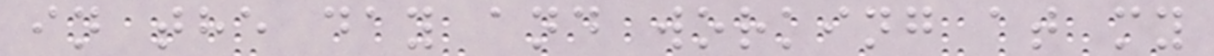in the day and working at my
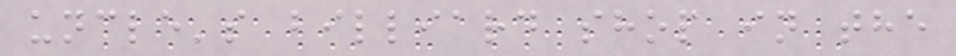uncle's billiard shop in the
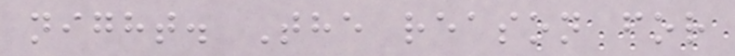night. The reason for
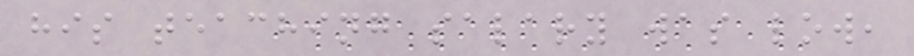his teaching salary was low,
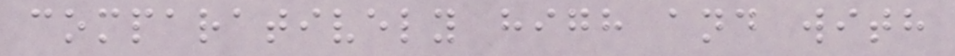comparatively high and with
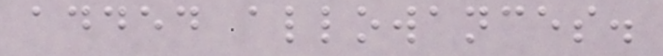added allowances.
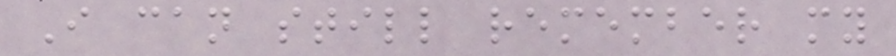I can still remember my
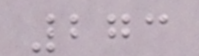273
